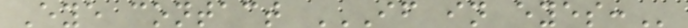Eye contact IF IN EYES:
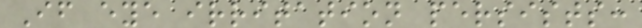If eye irritation persists:
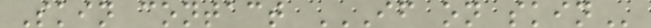Skin contact IF ON SKIN
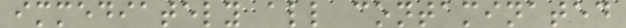immediately all contaminated
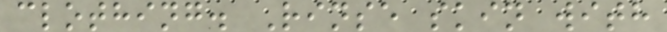clothing. Rinse skin with
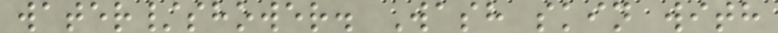water/shower. Wash skin with
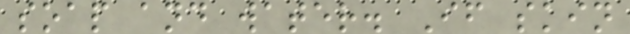soap and water. If skin
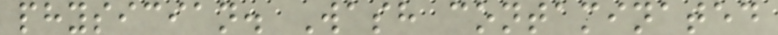physician. Wash contaminated
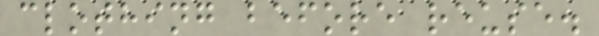clothing before reuse.
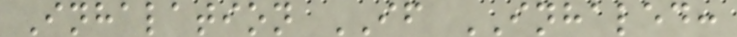Inhalation IF INHALED:
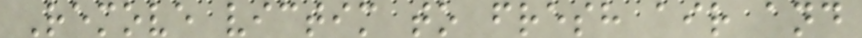Remove victim to fresh air and
